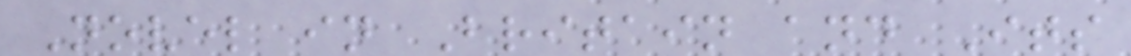Novel in Britain and Its
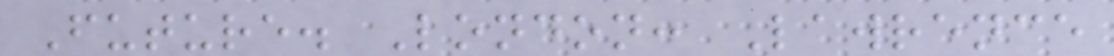Future. London: Lawrence
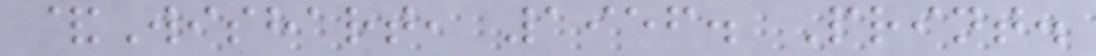&Wishart, 1956. Print.
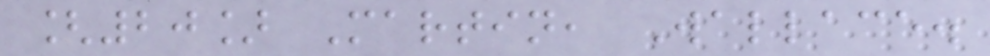[20] Martin, Wallace.
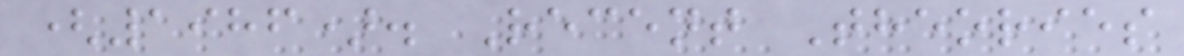(1986). Recent Theories
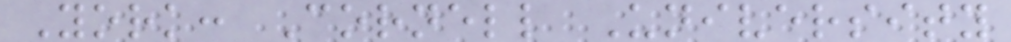York: Cornell University
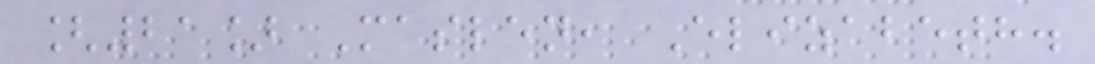[21] Maslen, Elizabeth.
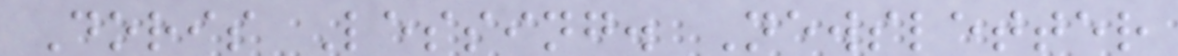Doris Lessing. Newsletter
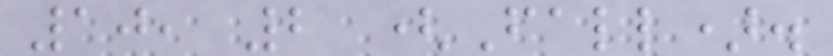10, 2 (Fall).
